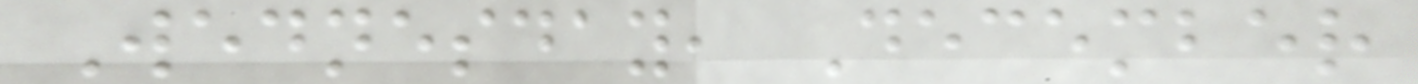Wednesday, December
